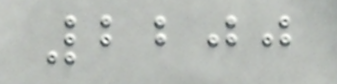2200
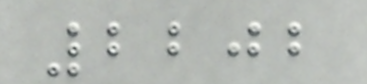2202
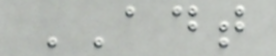ADT
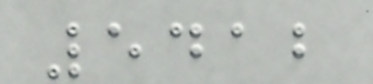5412
